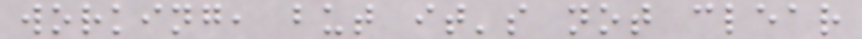working, but it's not clear
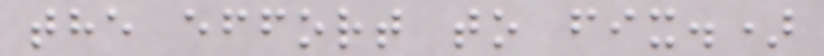the effort to fix.)
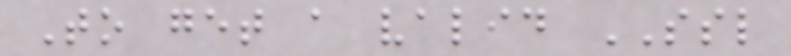To get a valid SSL
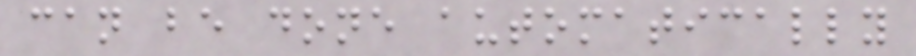can be done automatically
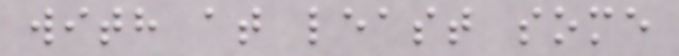with at least some
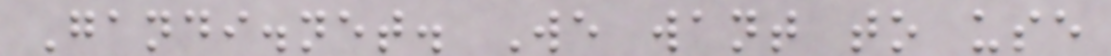Gandi.net. We want to use
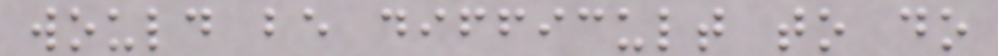would be difficult to do
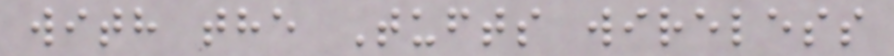with the Tufts wireless
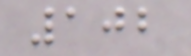102
